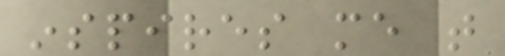inspires me that
